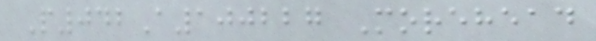P042A100227 Morehead
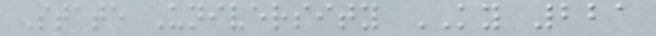State University KY 221
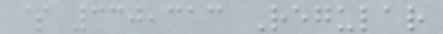$ 330,313 Regular
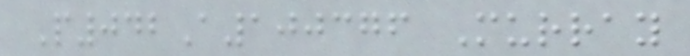P042A100376 Murray
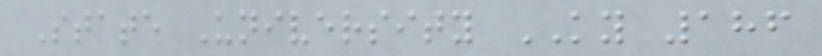State University KY 186
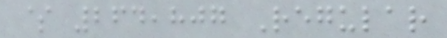$ 264,807 Regular
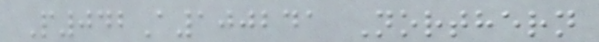P042A100241 Northern
